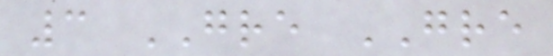3 GRE GRE
